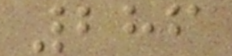286
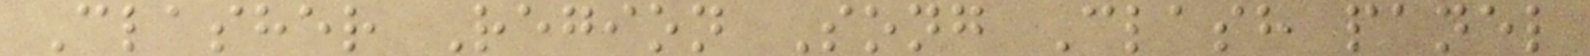Clasher Region Song Clash panel
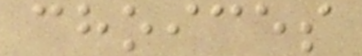choices
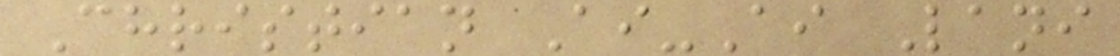Christian Ai-Ai Lani
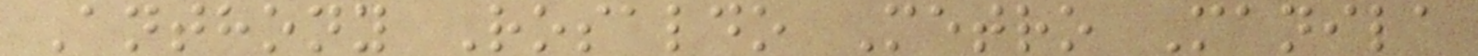Anthony Rosaldo Metro Manila
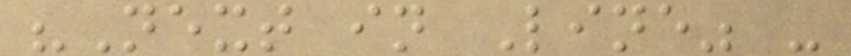"Next in Line" -
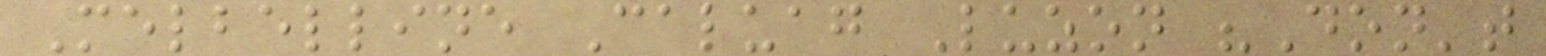Melbelline Caluag Luzon "Don't
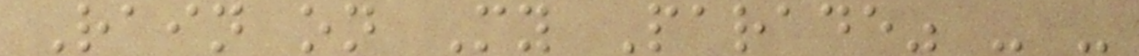Rain on My Parade" - -
